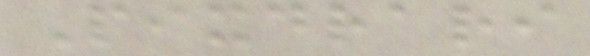Pixdrari
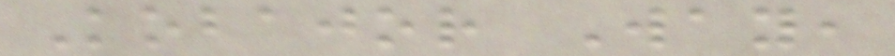Kobajor Way,
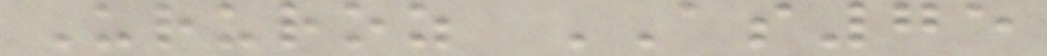Ururoz AS75
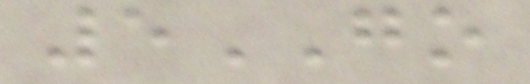5GO
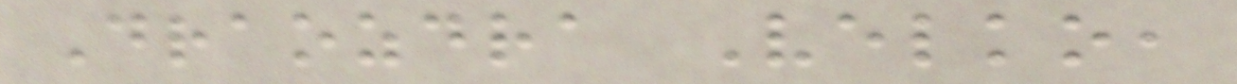Draozdra Velko,
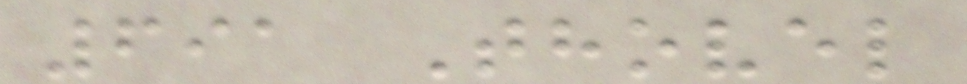691 Thovel
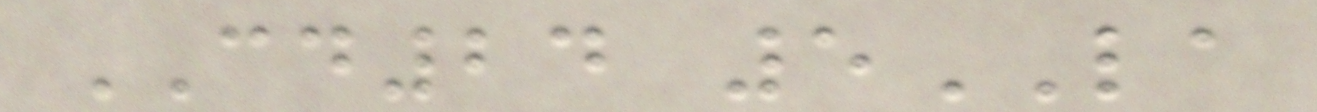CD24 5LA
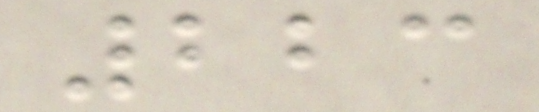223
